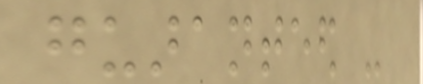guaranteed -
